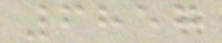6857
